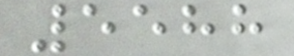5588
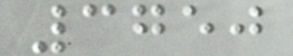3750
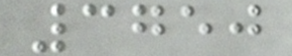3750
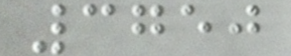3750
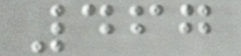467
